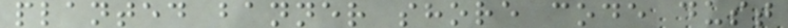planted banner shore code dust
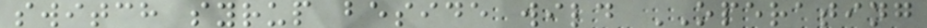switch syrup beside wild OPERATING
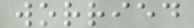worried
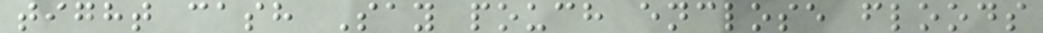tight cash Say pouch enclose floods
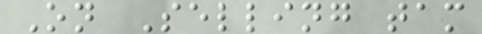On Selling tam
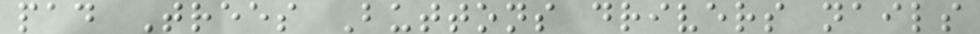pad Trees Buttons drivers nails
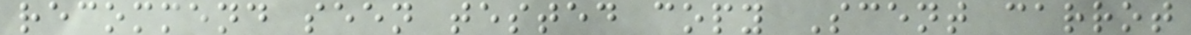recommend seen tested copy Scent carrot
